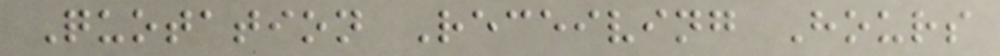Quotation Receiving Hours
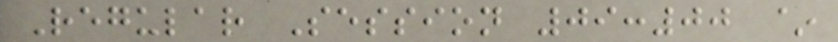Regular Session 09:00 ~
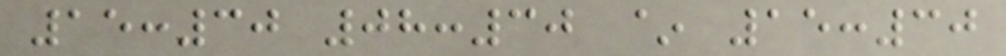15:30 08:30 ~ 15:30
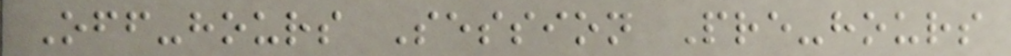Off-hours Session Pre-hours
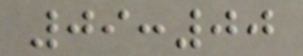09:00
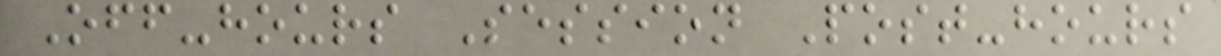Off-hours Session Post-hours
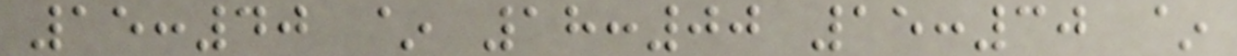15:40 ~ 18:00 15:30 ~
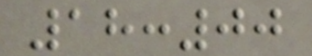18:00
